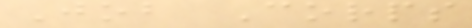Job Corps
